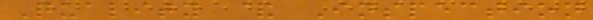Quality & Inspection
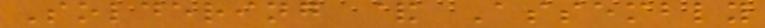Soldering & Assembly
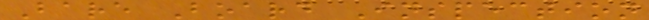Bare Board Inspection
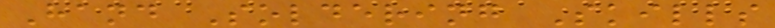Hand Soldering Skills
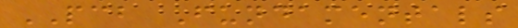PCB Fundamentals
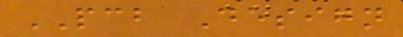PCB Design
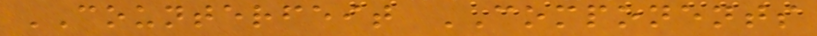COUNTERFEIT COMPONENTS
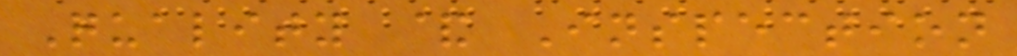Quality & Inspection
